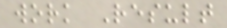work Result
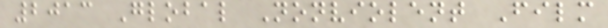2013 Global Nonviolent Film
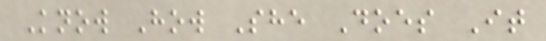Know How She Does It
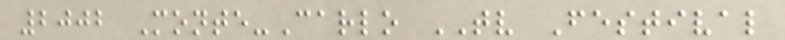2002 Monte-Carlo TV Festival
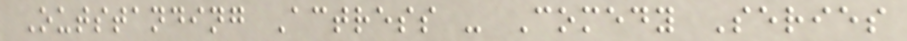Outstanding Actress - Comedy Series
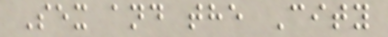Sex and the City
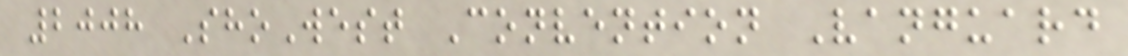2008 ShoWest Convention Vanguard
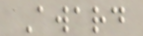Award
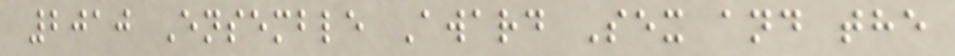2010 Ensemble Award Sex and the
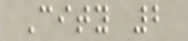City 2
